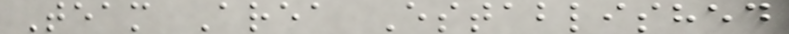Team Area Established
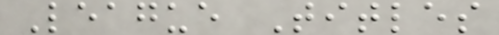League Titles
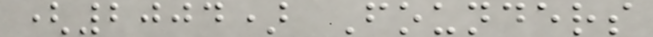(2004) Founders
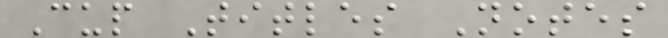Cup Titles Notes
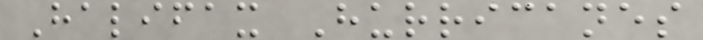Halifax Hurricanes
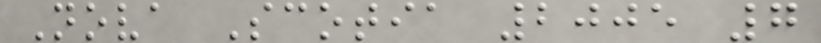Nova Scotia 2005 7
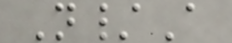N/A
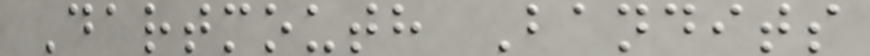Dartmouth Bandits
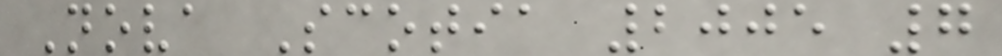Nova Scotia 2005 7
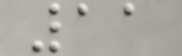11
